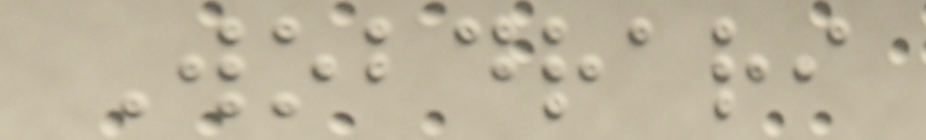Wobdrari
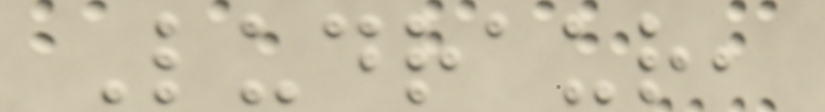Ludraur,
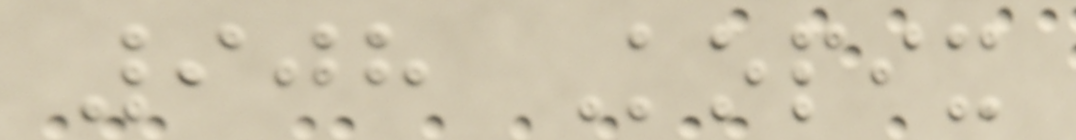908 Kopix
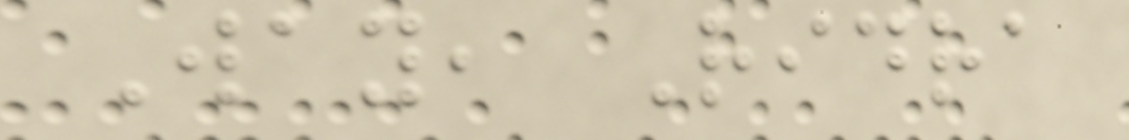Way, Ridra
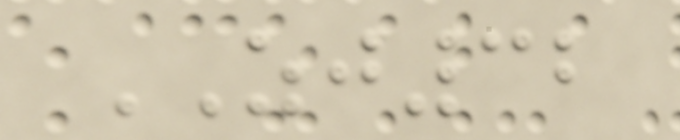ZJ32
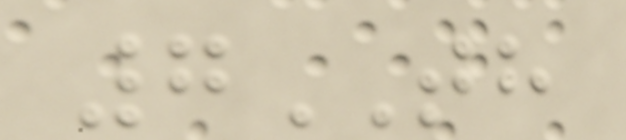7TH
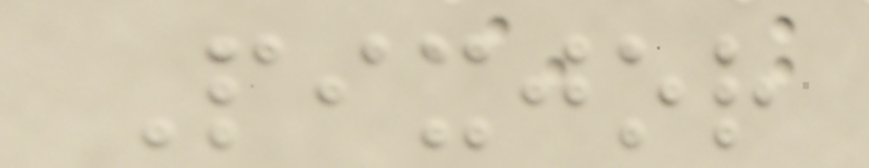Pixjor
